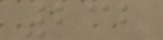232
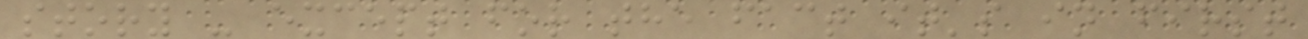story - except for the fact it's in first
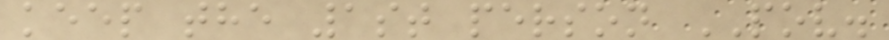keep the 1st person POV.
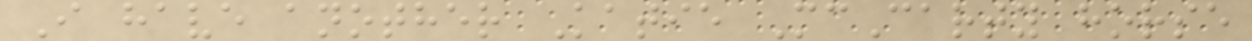I have another Katie McCarty horse
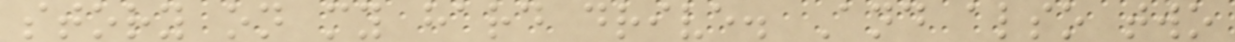story on my hard drive. And also two
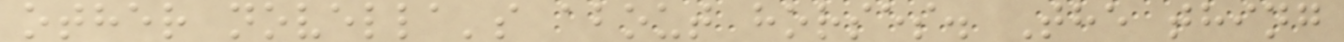other novella's about horses. The thing
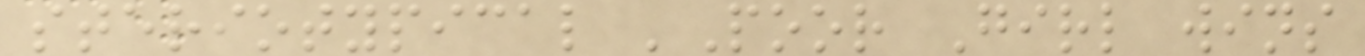steriotypical 'Poor Girl wins
